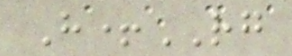H+RG
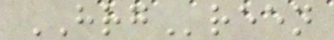HRGreen
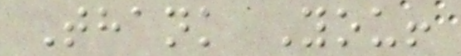Thank You!
